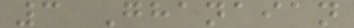3 Ghanaian
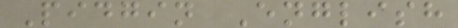Pidgin English
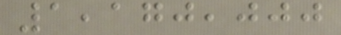1,170,000
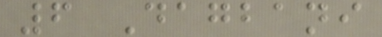6 Dagbani
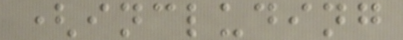(including
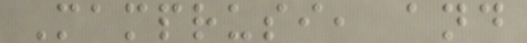Mamprusi, and
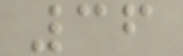36
